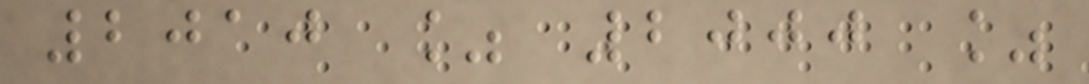2010 % 2000 %
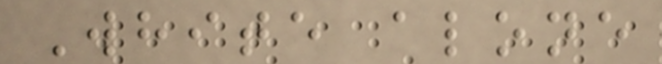White alone
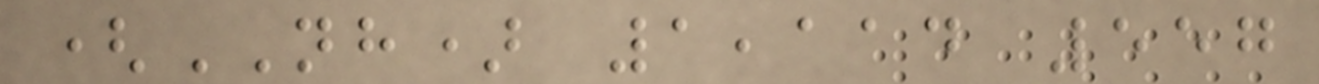(NH) 1,114 557
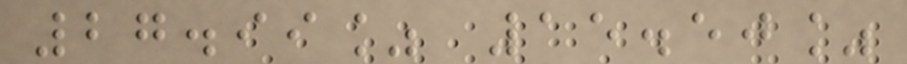27.99% 15.50%
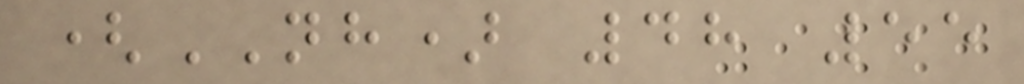(NH) 48 55
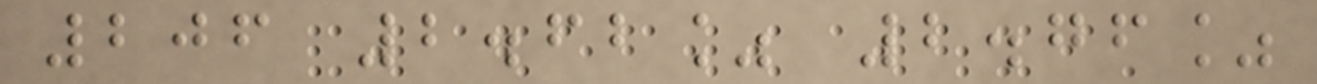206 2.62% 2.76%
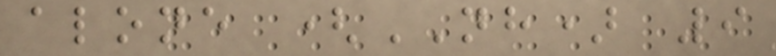alone (NH) 9
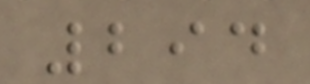294
